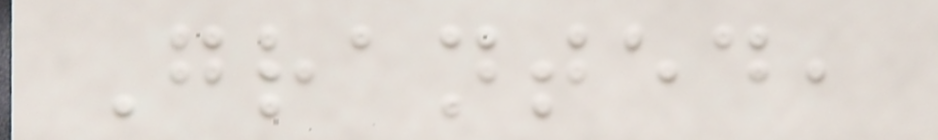Granted,
